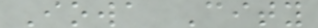Iowa City
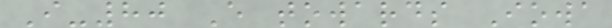I-80 E towards Iowa
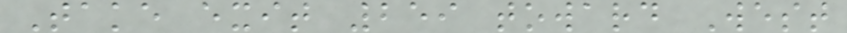Take exit 259 toward West
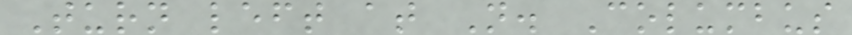Turn left at N. Columbus
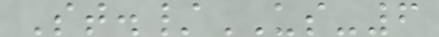St./US-6
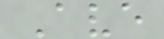Ave
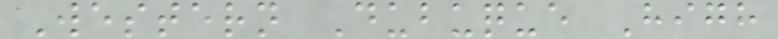Western Dubuque High
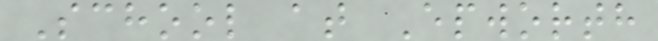School at Epworth
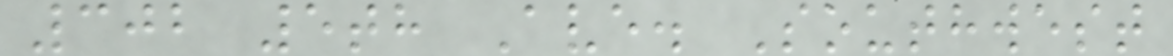302 5th Ave. Southwest
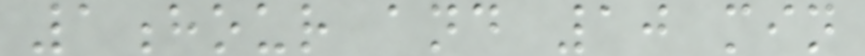1hour and 10 min
